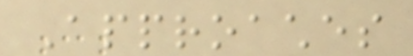Approaches
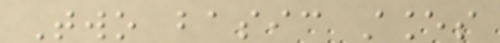Two basic stances
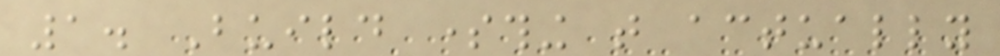1. Build something that actually
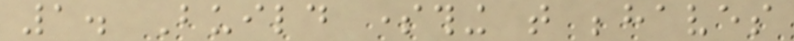1. Build something that behaves
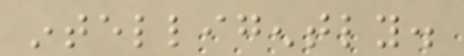intelligently.
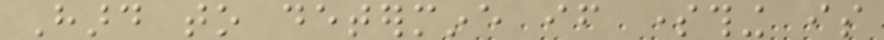Hard to determine if something is
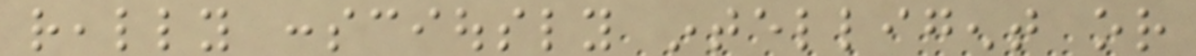really consciously intelligent or
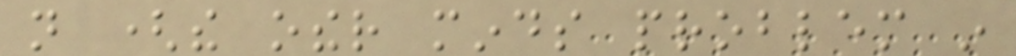not (the other minds problem in
